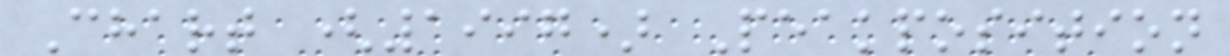Chart (1997) Peakposition
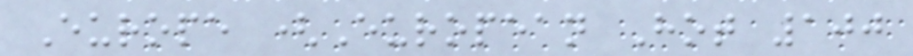Europe (European Hot 100
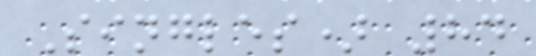Singles) 84
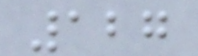127
